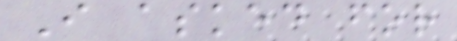I asked for
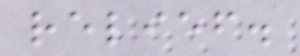relief.
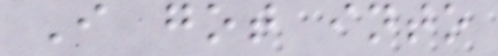I got into
